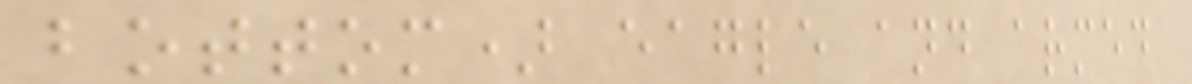bottom) eagle and armed
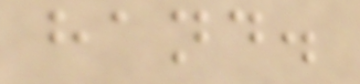hand.
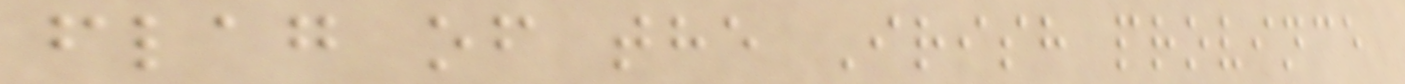flag of the Irish province
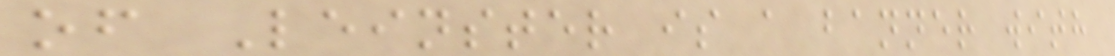of Leinster is a banner with
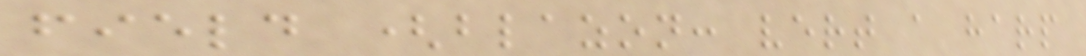field (blazon: vert a harp
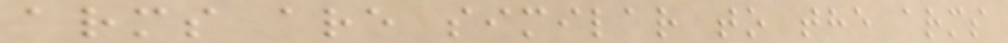arms are similar to the arms
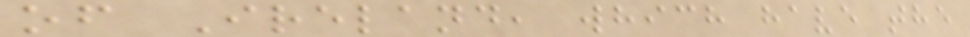of Ireland, which have the
